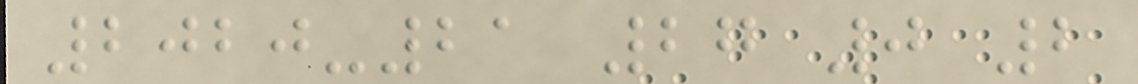2020-21 27 0 2
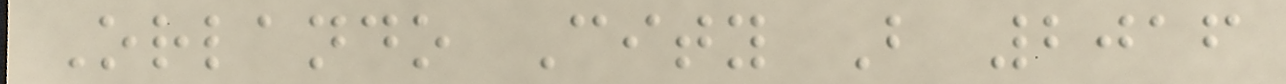Orlando City B 2016
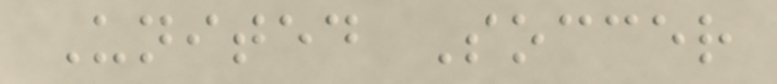United Soccer
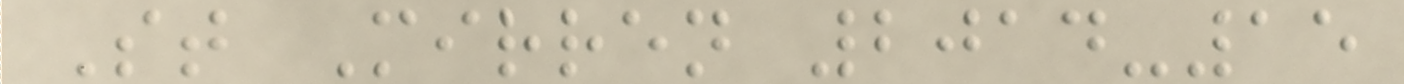St Mirren 2014-15
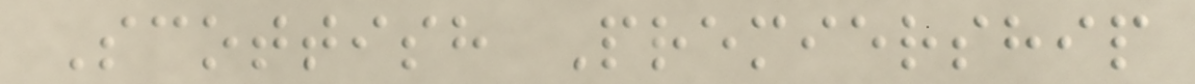Scottish Premiership
